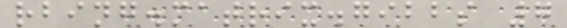rbing.matrix.gibbs 7
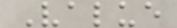Value
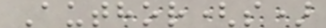Author(s)
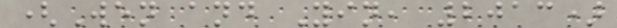(Wen and Yin, 2013)
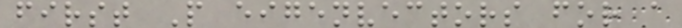first P eigenvectors for a
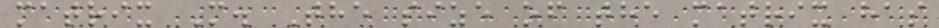matrix M. The size of the matrix has
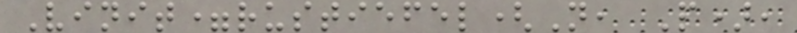Vinit=rustiefel(N, P),
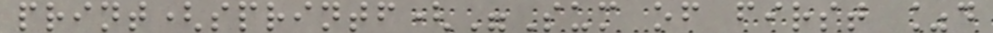print(sprintf("Sum of first %d
